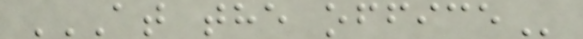AT THE OFFICE
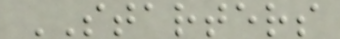STARTERS
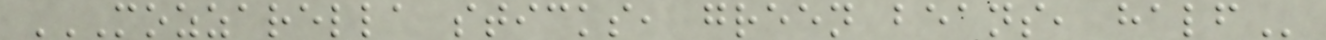MOZZARELLA STICKS, GREEN BEANS, HALF
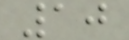10
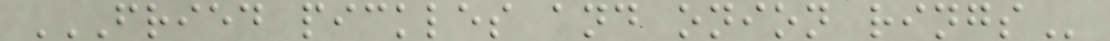FRIED PICKLES AND ONION RINGS
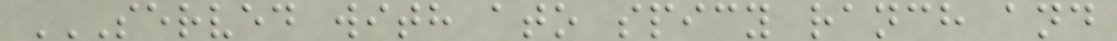SERVED WITH ATO SPICY RANCH AND
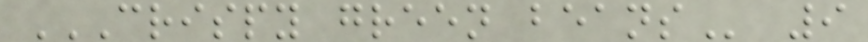CRISPY GREEN BEANS 9
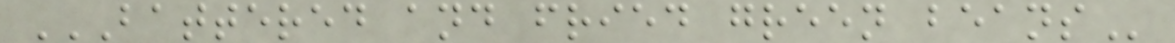BATTERED AND FRIED GREEN BEANS
